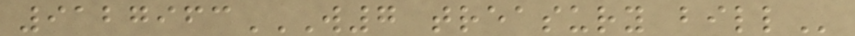9127963W7 TREASURY BILL
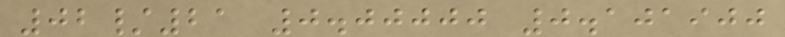02/21 0.00000 0.101900
